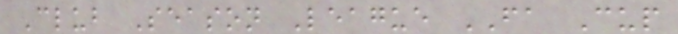Club Season League FA Cup
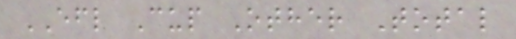EFL Cup Other Total
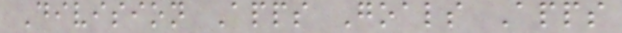Division Apps Goals Apps
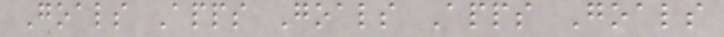Goals Apps Goals Apps Goals
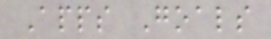Apps Goals
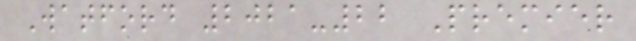Watford 2021-22 Premier
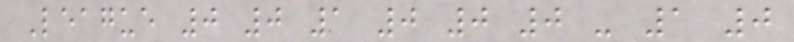League 0 0 1 0 0 0 - 1 0
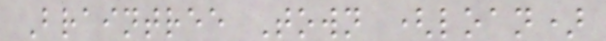Braintree Town (loan)
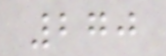270
